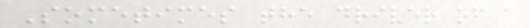Sometimes the driver of a
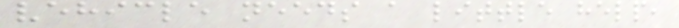vehicle needs a little help,
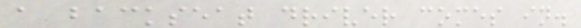a backseat driver comes in.
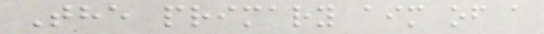The primary aim of a
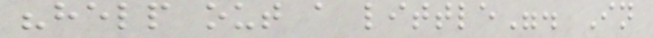"help out a little". In
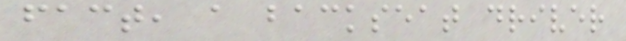fact, a backseat driver
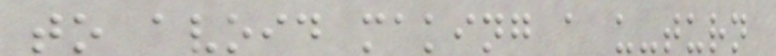to avoid making a u-turn
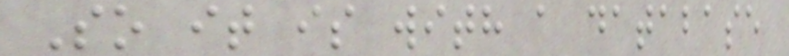So it is with a database
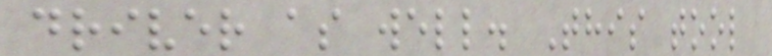driver as well. This tool
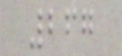267
